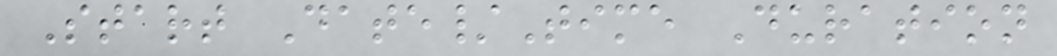Start Date/Time Duration
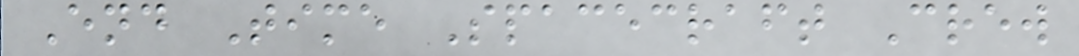End Time Spacecraft Crew
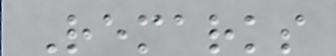Remarks
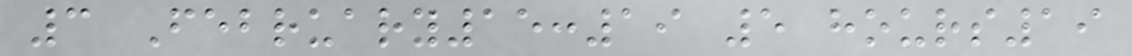3 February15:19 5 hours19
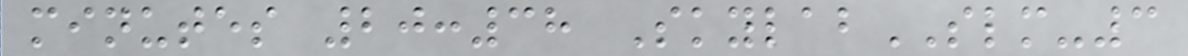minutes 20:38 SkylabSLM-3
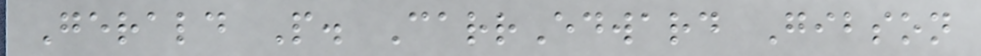Gerald P. CarrEdward Gibson
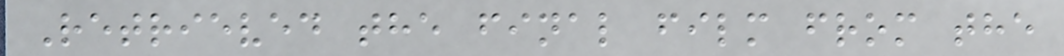Retrieved the final film from the
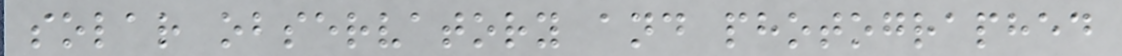solar observatory and photographed
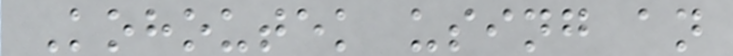Kohoutek using an
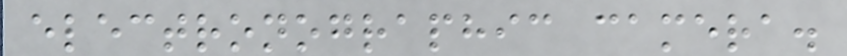electronographic camera.
